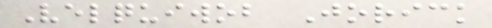Velquiwob Jorick
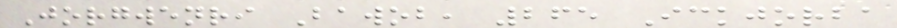Jorgwenri Bawob, 265 Ickjorba
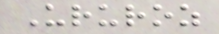Ururoz
